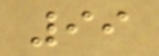99
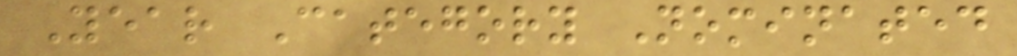Year Category Nominated
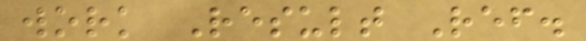work Result Ref.
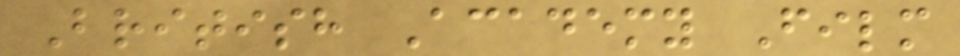British Academy Film
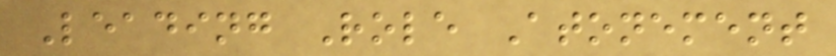Leading Role Atonement
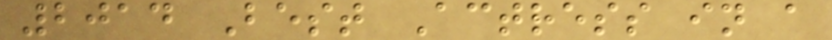2014 Best Actress in a
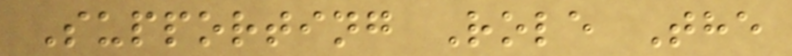Supporting Role The
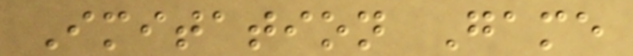Imitation Game
